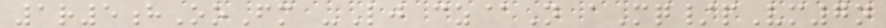1r5hOoFm -Lj cz@N aMq/pVm7n
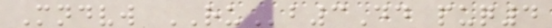Mndvw RUb3Dd puq4
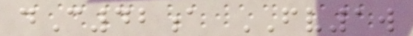dC42a FV1w
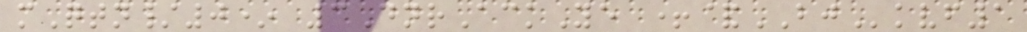mQtn/0* 3DnrAckYe +&BJkvf1
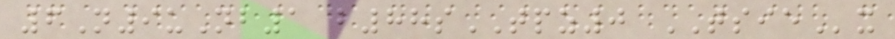6N9uNb1 b88sTPZ0 TSIEx
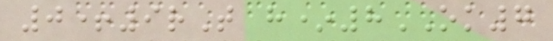0+9rT h*8OK7
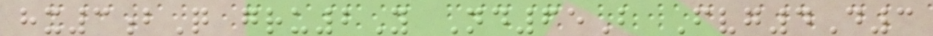hx3bQ gru2Y Nd65B Fvg4D3
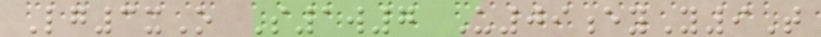Lg3xO S1w7 U09eyY9T
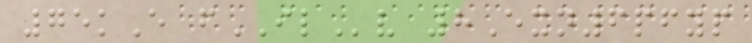75kE fILv 8Exn6pfyp
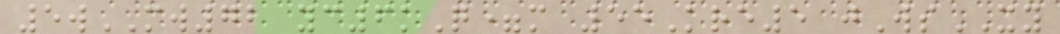5wMW72 yc6kQ=m 55Kre5 jWsXY
